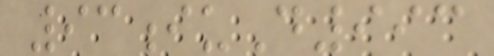93iuD993
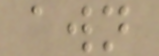awn
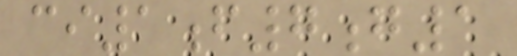ci1f7g1
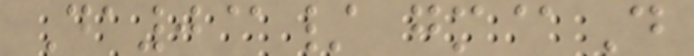Da0@/ gm@D
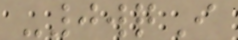-0wqI
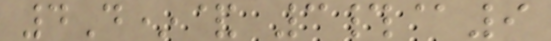4D*& 3#@9
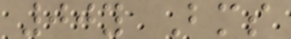00y Bms
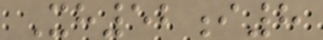Xh52i8
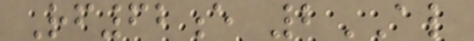Rf62e 2AL
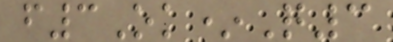f3Ok*Q3
